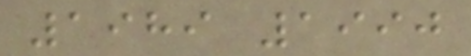1989 1990
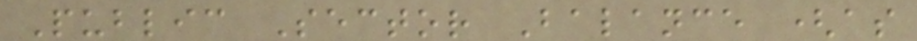Public Sector Balance (as
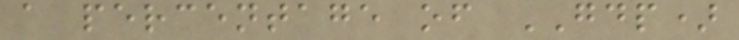a percentage of GDP)
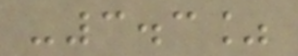-3.3%
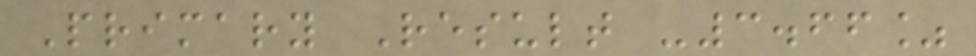Primary Result -3.66%
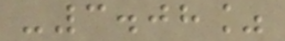-3.08%
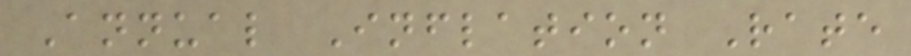Annual Inflation Rate
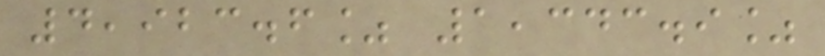4,923.6% 1,343.9%
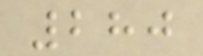280
